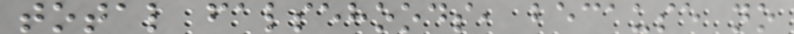total falsehoods, because no
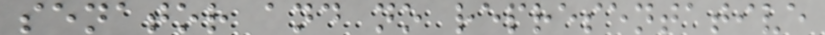senator and no representative
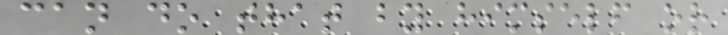can do that by himself or
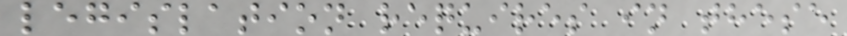legislation requires in these
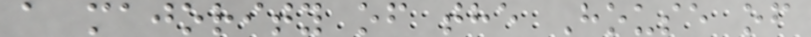a majority of the House of
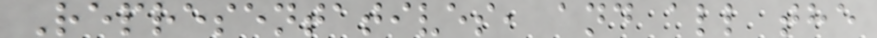Representatives, and all the
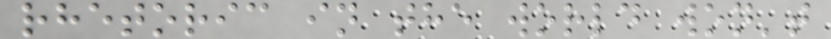rhetoric in the world won't
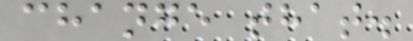change that.
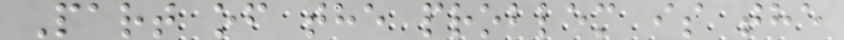Part of the problem is the
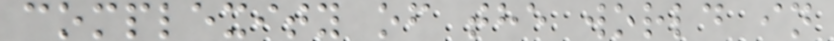complexity of the world in
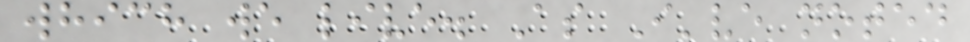which we live. As I've noted
